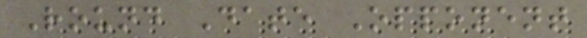Round Date Opponent
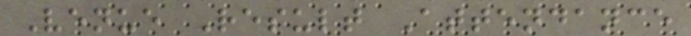Venue Result Attendance
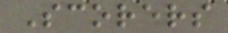Scorers
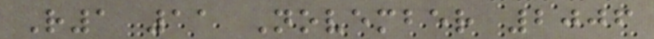R1 11 November 2006
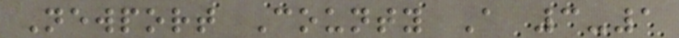Newport County A 3-1
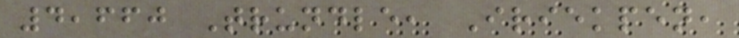4,660 Trundle, Iriekpen,
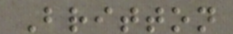Britton
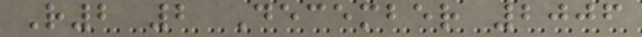R2 2 December 2006
